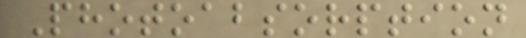Photoabsorption
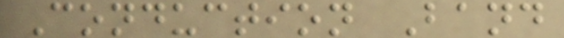Conduction Band
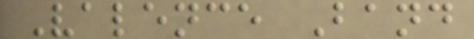Valence Band
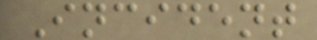Incident
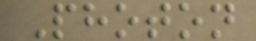Photon
